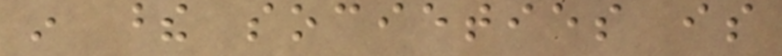in these societies is
